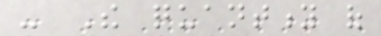- The quantity of
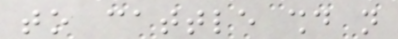to cattle should not
